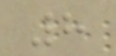8
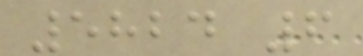5824 6
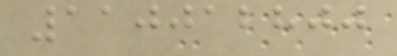110012800
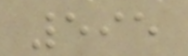595
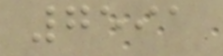7591
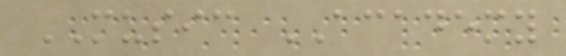MUSIC ACADEMY
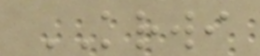KRWI
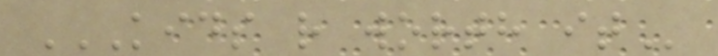KIDS R WORTH IT
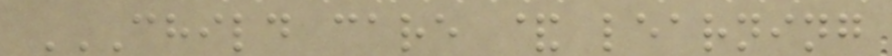CHILD CARE & LEARNING
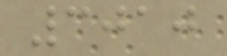3010
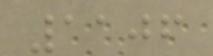1106
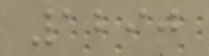1290
